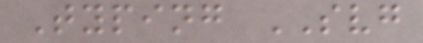Typing SVG
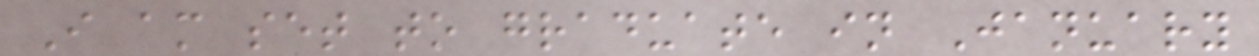I am set to graduate in January
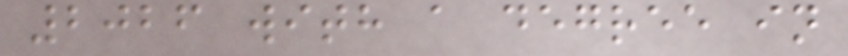2026 with a degree in
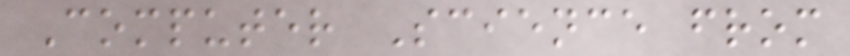Computer Science from
